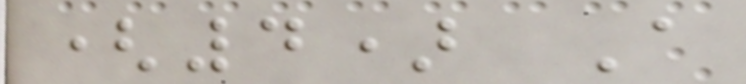(4) A
